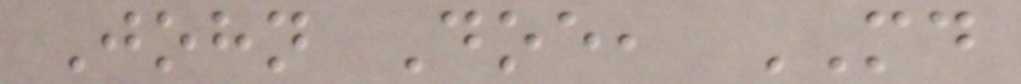John Doe, MD
